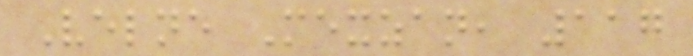Velne Mexzan, 117
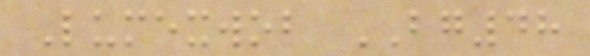Lumexwob BG48
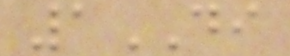1DI
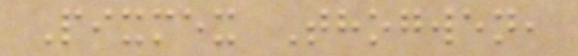Pixmex Thogwen,
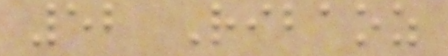52 Ribaoz
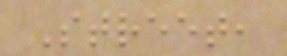Street,
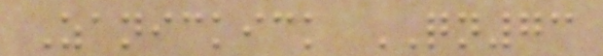Zanickick QN73
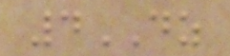4DZ
